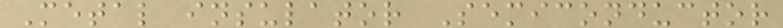Metal insulator Semiconductor
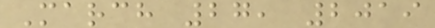March 27, 2019
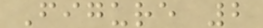Figure 2
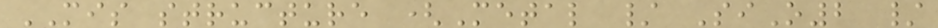MIS structure (Metal / SiO2 /
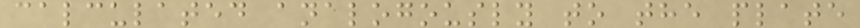calculated analogously to the plate
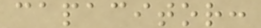capacitor:
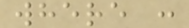where :
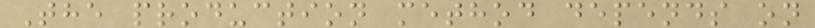The production method depends on
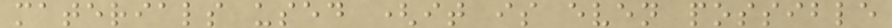materials used (it is even possible
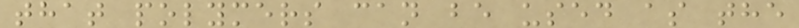that polymers can be used as the
